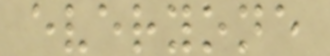everyone
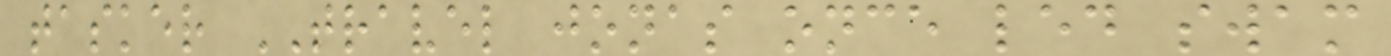tasker TRAVEL jonas once led swam
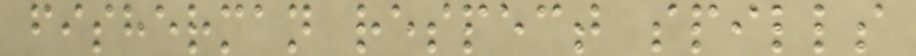fisherman respect spills
